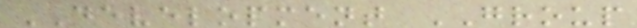DEVELOPMENT GROUP
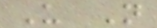U N
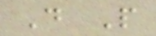D P
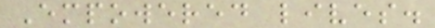Empowered lives.
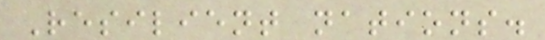Resilient nations.
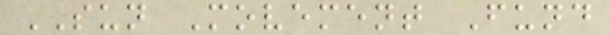SUN Movement Fund
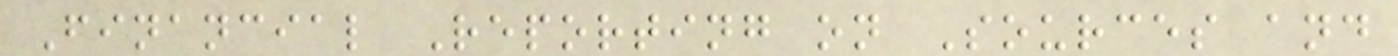Financial Reporting on Sources and
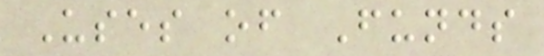Uses of Funds
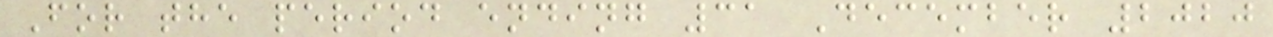For the period ending 31 December 2020
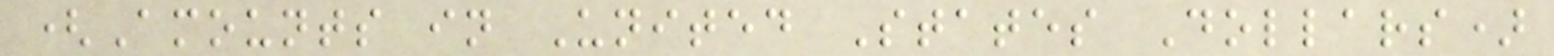(Amounts in United States Dollars)
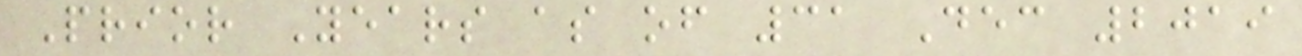Prior Years as of 31 Dec 2019
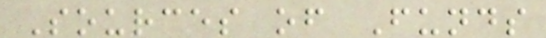Sources of Funds
